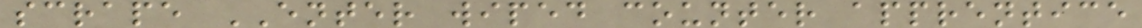scrape ENTER wiped counter apprentice
